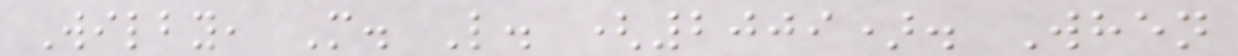Wilby, M. L. (2009). When
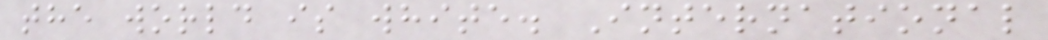the world is white. International
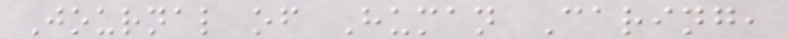Journal of Human Caring,
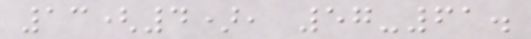13(4), 57-61.
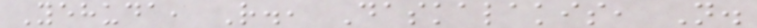Yehuda, R., Daskalakis, N.
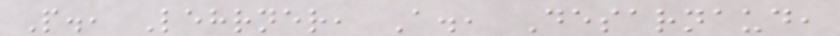P., Lehrner, A., Desarnaud,
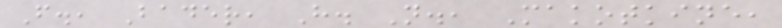F., Bader, H. N., Makotkine,
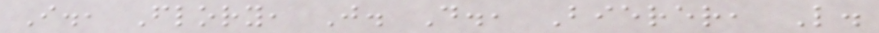I., Flory, J. D., Bierer, L.
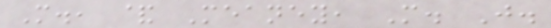M., & Meaney, M. J.
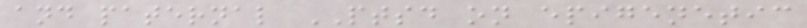and paternal PTSD on epigenetic
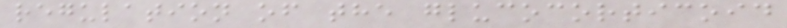regulation of the glucocorticoid
